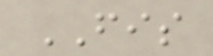FIS
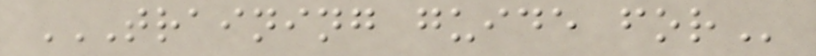TRAINING GUIDE FOR
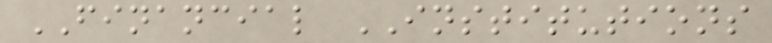FINANCIAL INSTITUTIONS
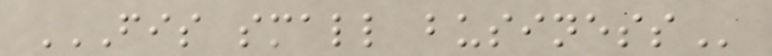FIS SMALL BUSINESS
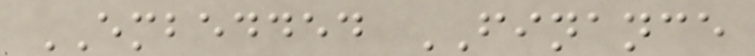EMBEDDED FINANCE
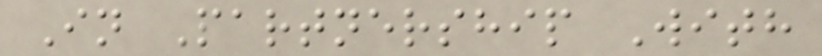In Partnership With
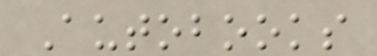Autobooks
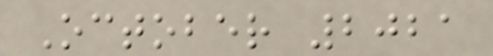October 2021
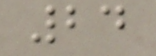24
